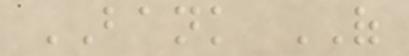BANK OF
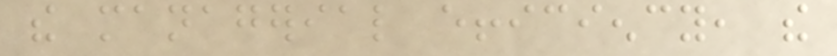the managerial efficiency, the
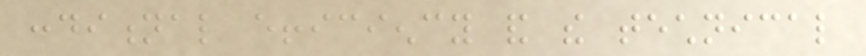conditional efficiency and the technical
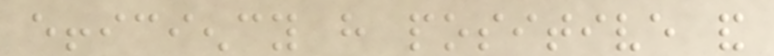efficiency have positive and
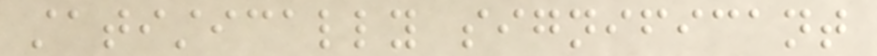statistically significant
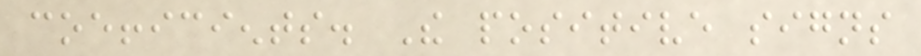coefficients. The positive signs
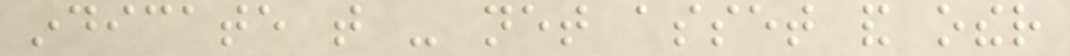indicate that - net asset and other
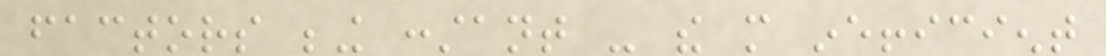factors being constant - the more inefficient
